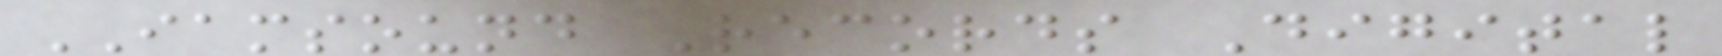IAMSOUND Records Digital
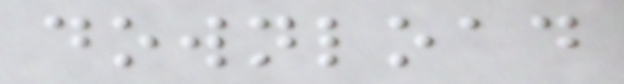download
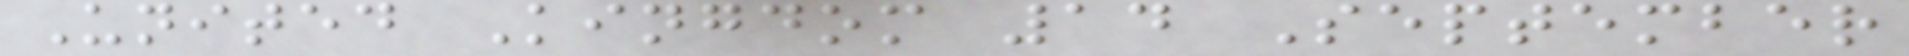United Kingdom 14 September
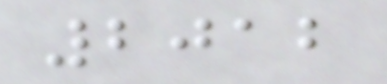2012
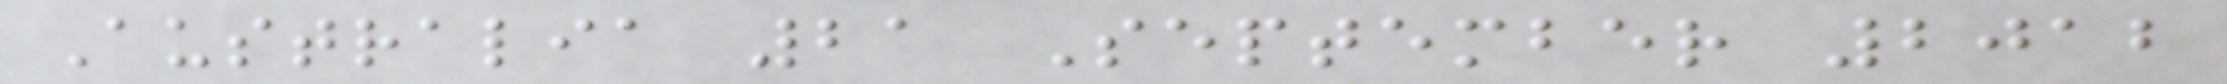Australia 21 September 2012
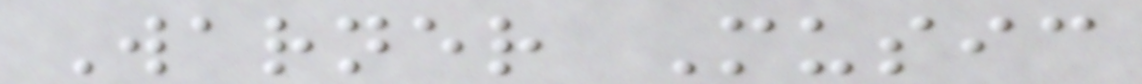Warner Music
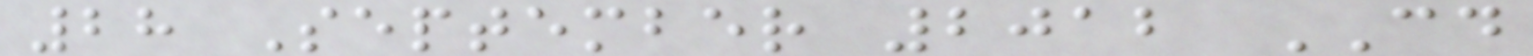28 September 2012 CD
